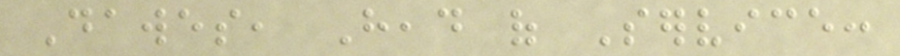Dawes, Head of Service:
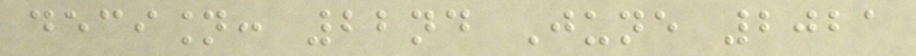decision: 22nd June 2021
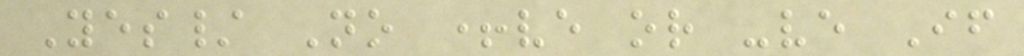Yes/ No +ve or -ve If
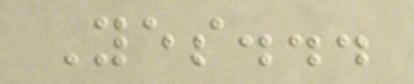Yes...
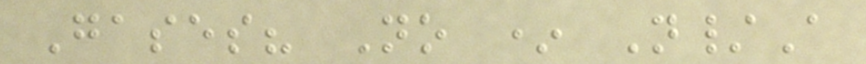Gases? No * N/A
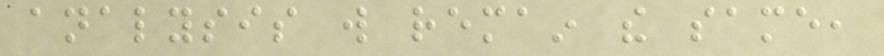analysis will remain the same,
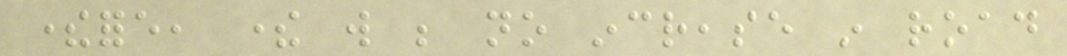therefore, there will be no increase in road
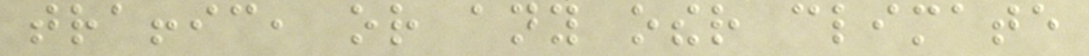traffic, or any other climate
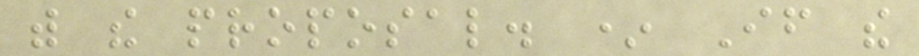with the proposal. * If the
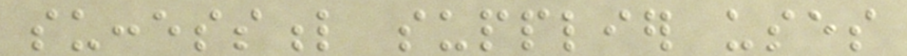successful supplier uses
